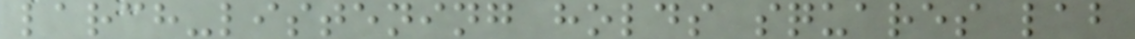larch-listening holds squares lab
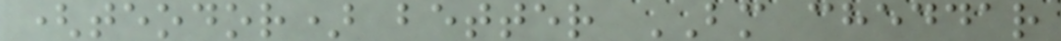(teodor) better BM cheddar
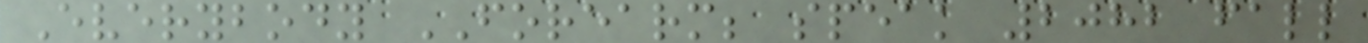Everybody FOREARM; speak 2082 fall
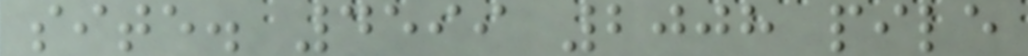site. 4599 2008 pile
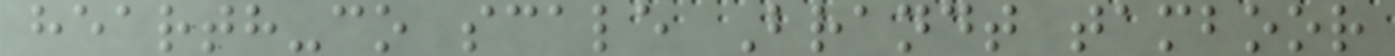hearth-co scale Brandt tamboor
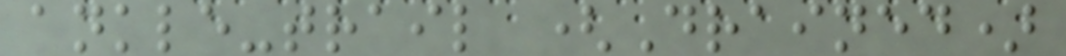ankle-trail (Drained)
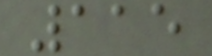115
